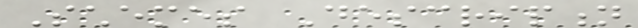Schemes Description
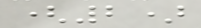(2)
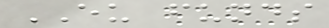EU funds
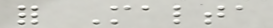for Malta
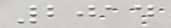2014
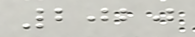2020
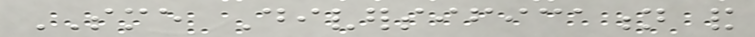SME Diversification and
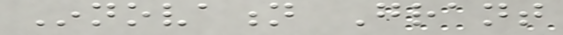Innovation Grant
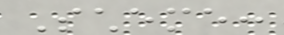Scheme:
